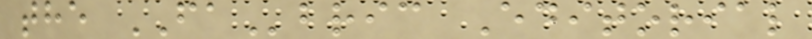the FAbric Editorial
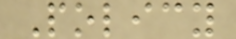Policy
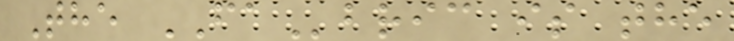The FAbric is the
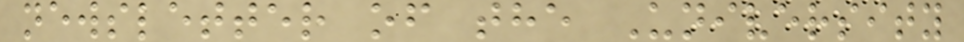newsletter of the University
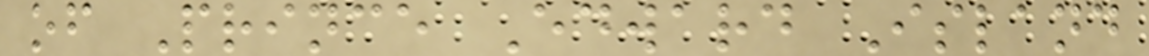of Prince Edward Island
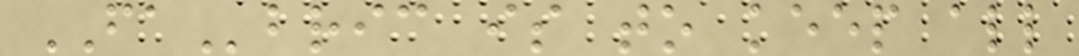FAbric is to keep all
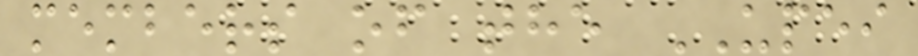members of the UPEI
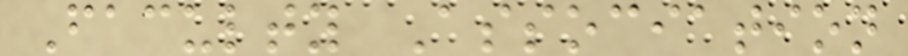Faculty Association
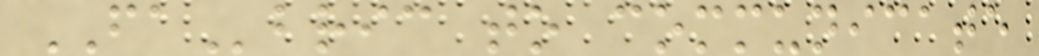FAbric to communicate
